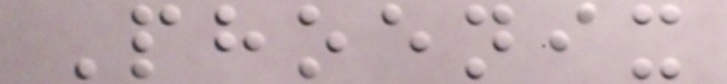Phoenix
